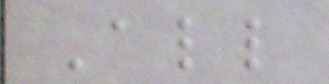All
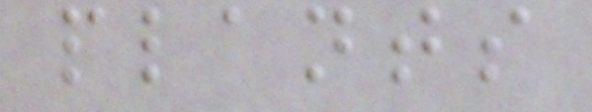plants
